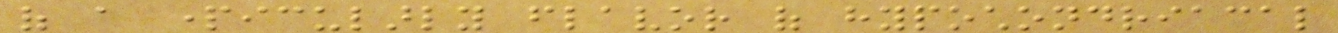of a particularly flavor of hypochondriacal
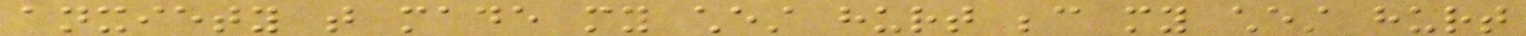anxiety that made my chest hurt because my chest hurt
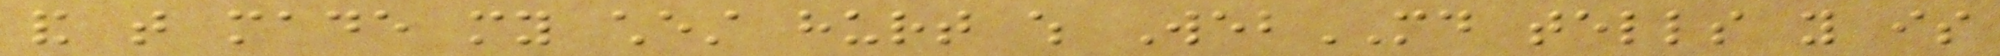and that made my chest hurt which WebMD tells you is
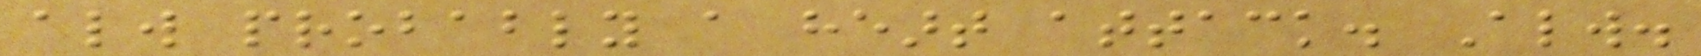always probably a heart attack. Always.
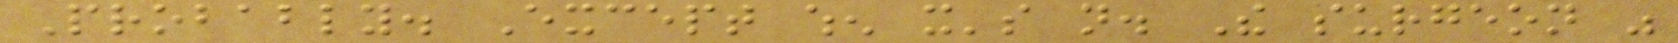Probably. Except when it's not. The surgeon was
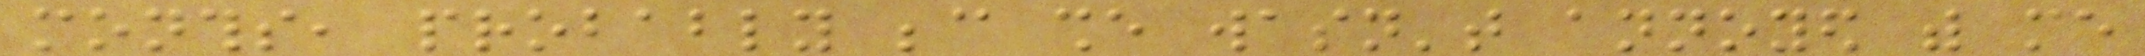months, probably because she wasn't annoyed with me
